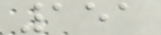151
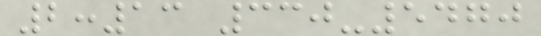2:13 330-5470
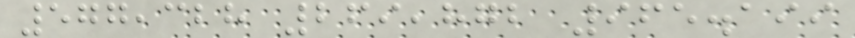577,328 269,872 965.199
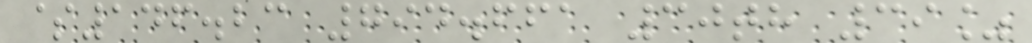$146.23 794.661 30th 39%
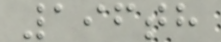196th
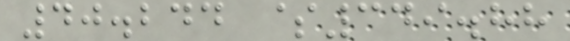40.244 $349.88
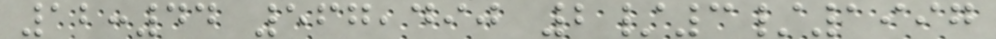12:44 567,490 2/3/1997
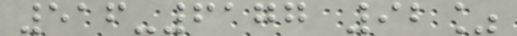516-6177 92%
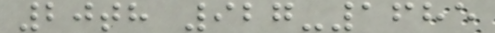20th 927-1685
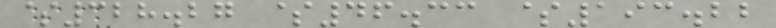$328.27 $46.33 $193.22
